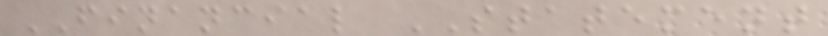FINANCIAL STATEMENT
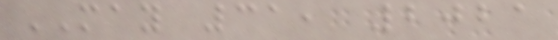MAY 31, 2021
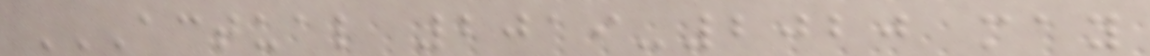ACTUAL 2019-2020 MAY
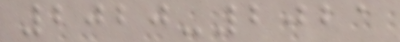2020-2021
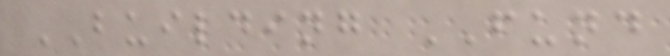BUILDING FUND
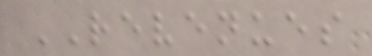REVENUES
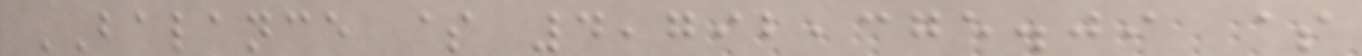BALANCE $ 4,792,375.09 $
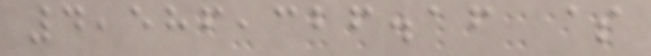4,586,326.16 $
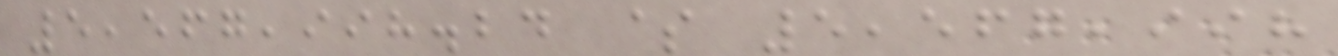5,567,998.24 $ 5,567,998
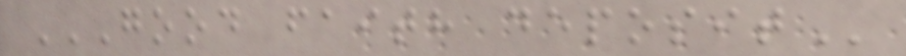GOOD FAITH DEPOSIT
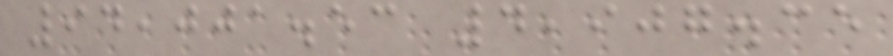94,001.53 4,907.35
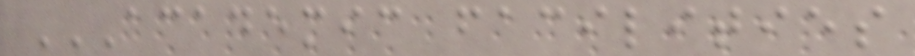ACADEMIC FACILITIES
